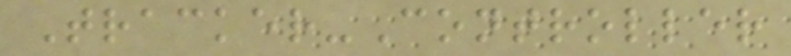Tracker-Controller
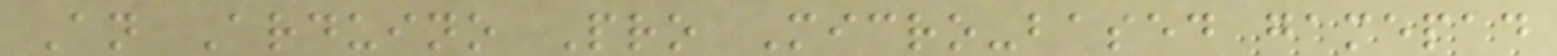An Arduino Pro Micro-based gamepad
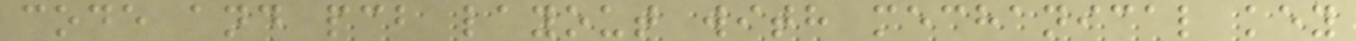code and pcb layout with mechanical key
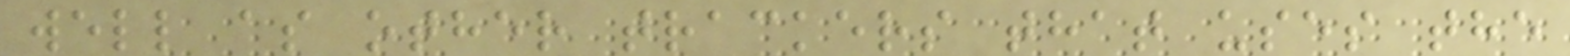well as other trackers that uses the
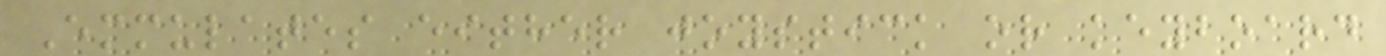Emmulates either joystick or keyboard
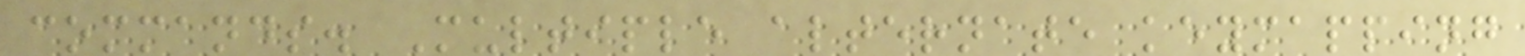commands. Multiple alternate keymapping
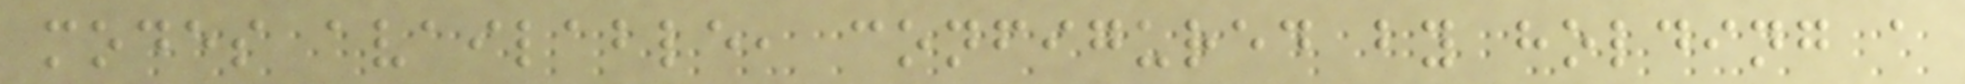modes available, configured by holding a
